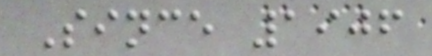Since 1906
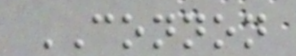CONNON
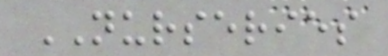NURSERIES
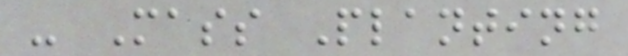- Mass Planting
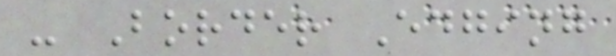- Border Edging
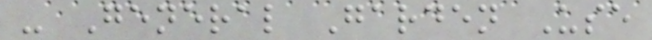- General Garden Use
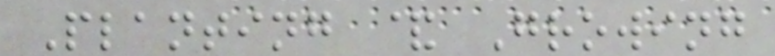Planting & Growing
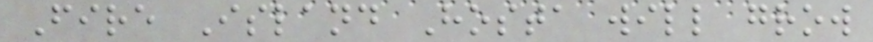Fire Island Hosta will grow
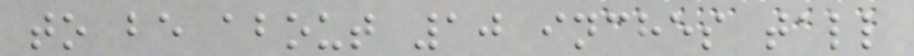to be about 10 inches tall
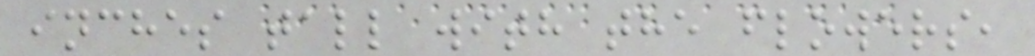inches tall with the flowers,
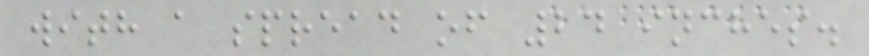with a spread of 24 inches.
